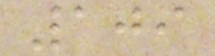109
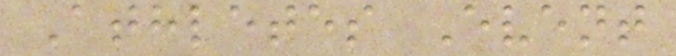Athletes Event
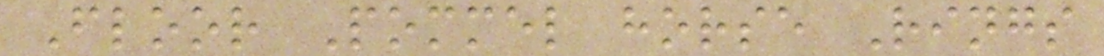Floor Pommel horse Rings
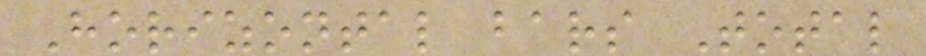Horizontal bars Total
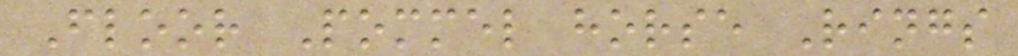Floor Pommel horse Rings
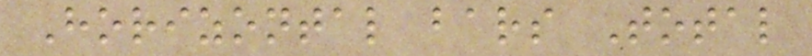Horizontal bars Total
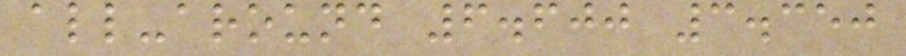all-around 6.600 3.350
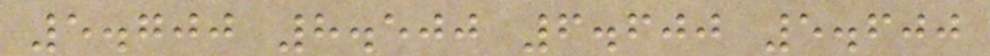5.700 8.500 6.600 5.600
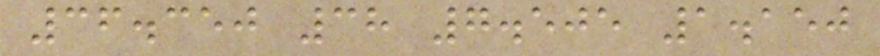36.350 38 7.505 1.150
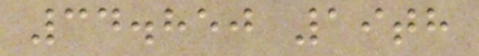34.850 19th
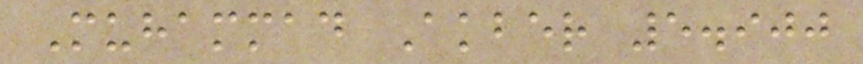Muhammad Akber 5.900
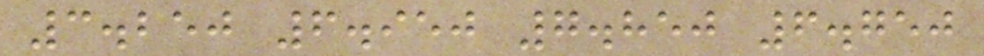3.250 6.950 7.850 6.750
